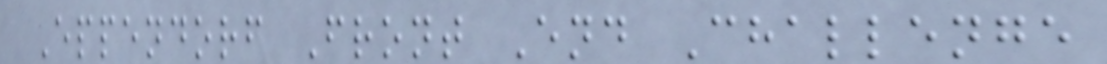Eppendorf Front End Challenge
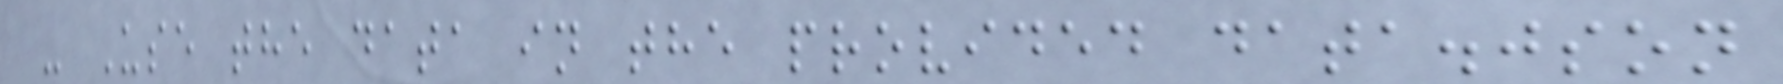- Use the data in the provided data.json
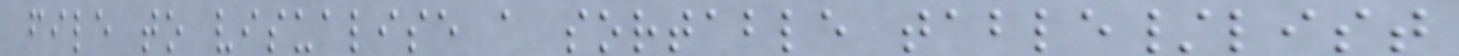file to visualise a sortable table/list
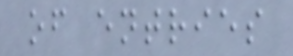of entries
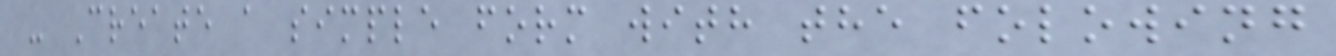- Create a simple form with the folowing
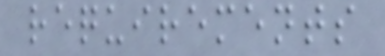requirements
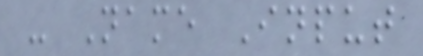- Name Input
